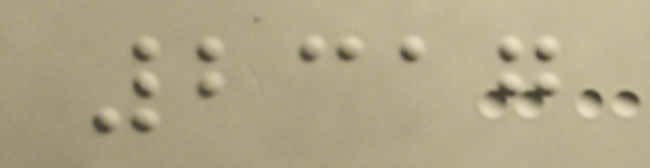2317
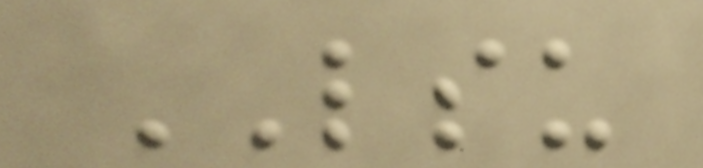LSU
